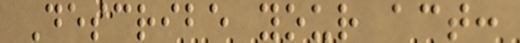Describe your act:
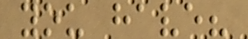you have?
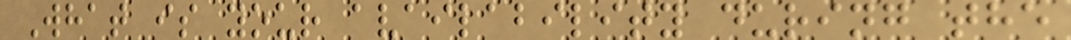What is your availability during the
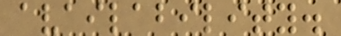availability.
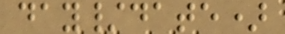day/date)
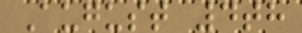August 4th
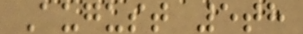August 5th
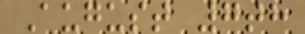August 7th
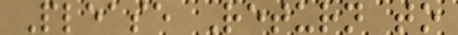Please Return to
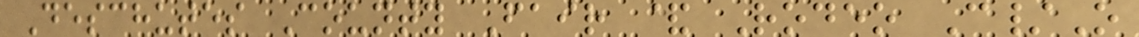Deschutes County Fair & Rodeo C/O
